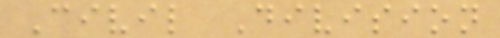Civil Division
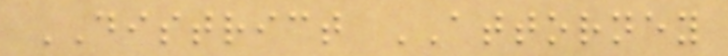DISTRICT ATTORNEY
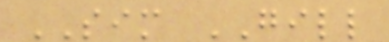SIM GILL
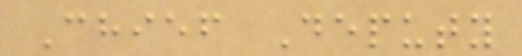Chief Deputy
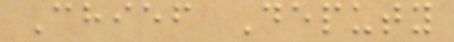Chief Deputy
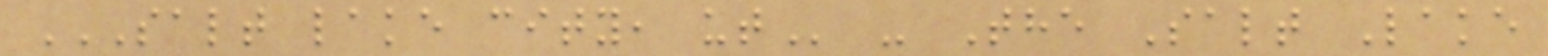SALT LAKE CITY, UT - The Salt Lake
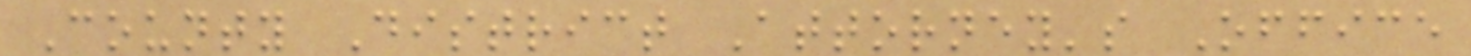County District Attorney's Office
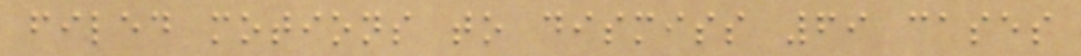filed motions to dismiss 69 cases
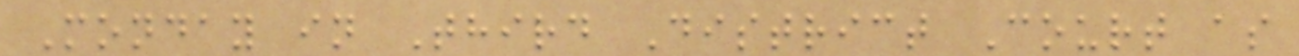Monday in Third District Court as
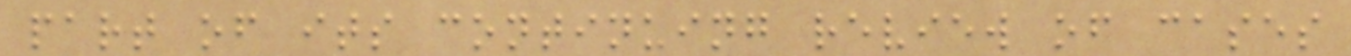part of its continuing review of cases
